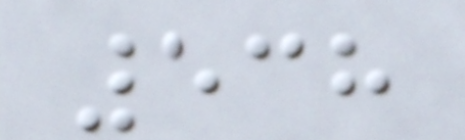538
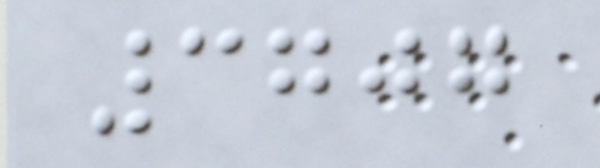3707
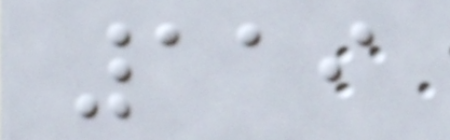119
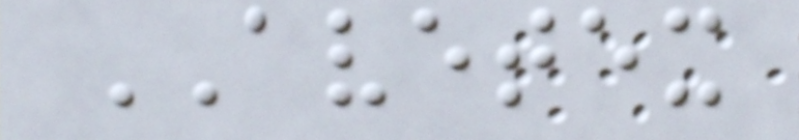AVETEX
